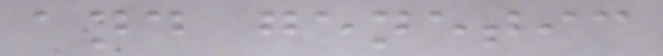and genetic
